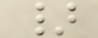}
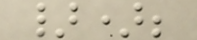});
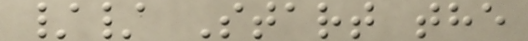// Start the
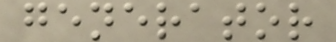generator
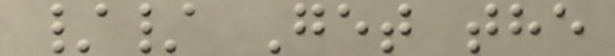// Get the
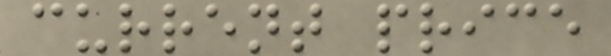current price
